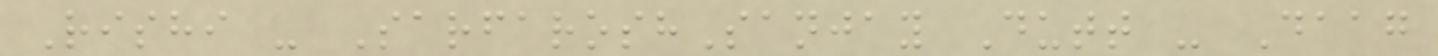Rishi - SarfaroshSanjay Dutt - Daag
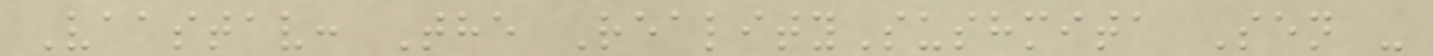Vaastav: The RealitySushmita Sen -
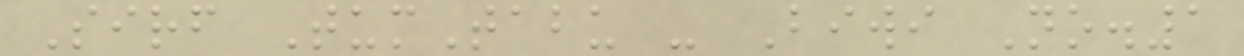Sirf TumTabu - Biwi No.1
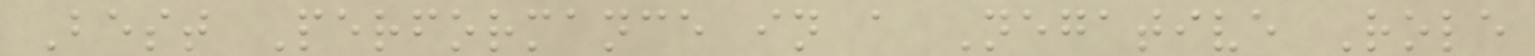Best Performance in a Negative Role
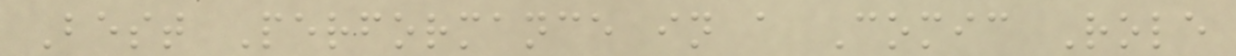Best Performance in a Comic Role
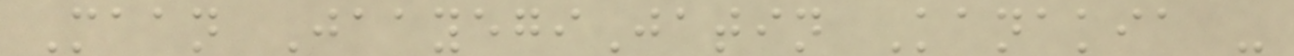Maan JaayegiJatin Kanakia -
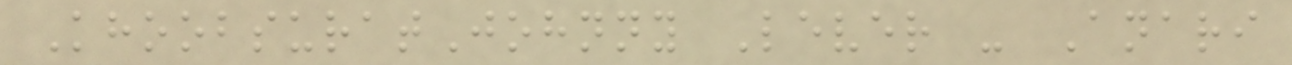KhoobsuratJohnny Lever - Anari
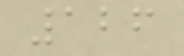126
